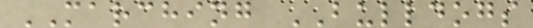MARCHING BULLDOGS
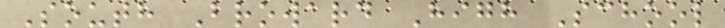South Broward High School
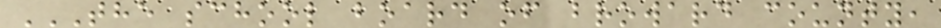THE SCHOOL BOARD OF BROWARD COUNTY,
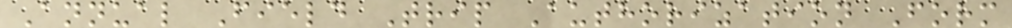Annual Field Trip Authorization Form
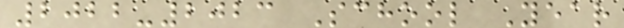2022-2023 School Year
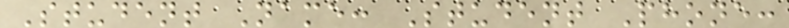Student Name: Student Phone:
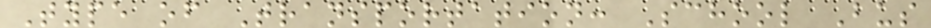Type of Transportation: School Bus
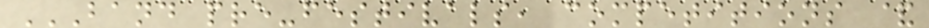BAND PRE-FESTIVALS, COMPETITIONS &
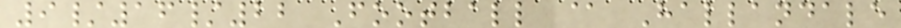9/16/22 Football @ Hallandale
